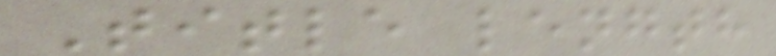Title length
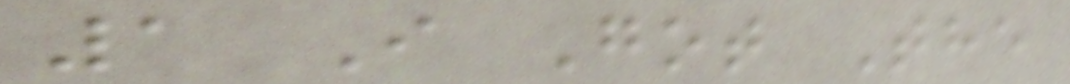1 I Got The
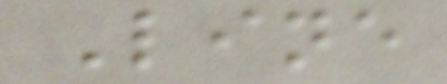Line
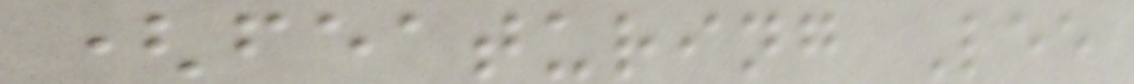(featuring Lee
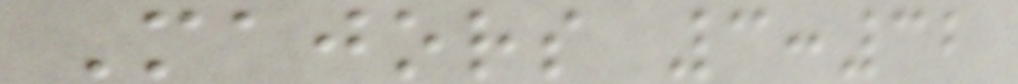Majors 3:32
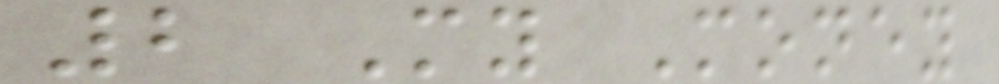2 My Money
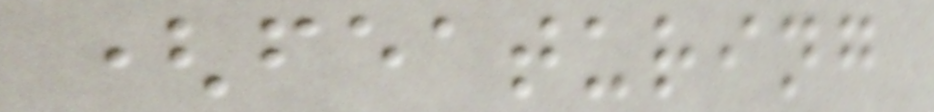(featuring
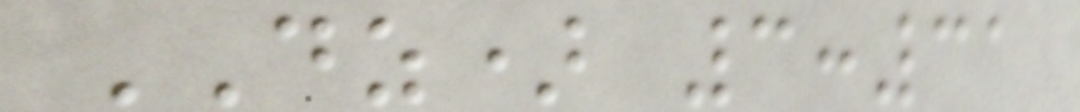DZ) 3:31
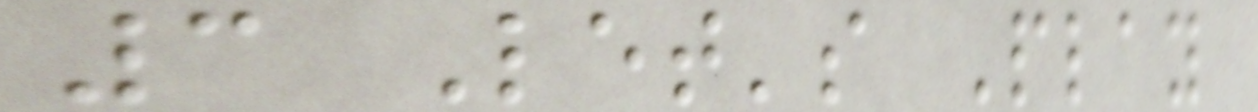3 Let's Play
